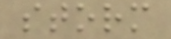storm
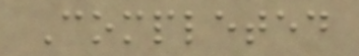Completed
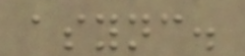async.
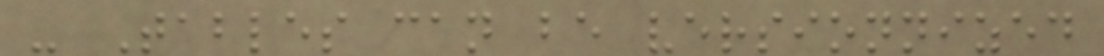- Tables can be versionnized
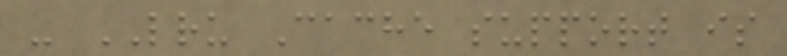- LRU Cache support is
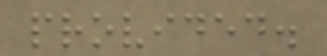provided.
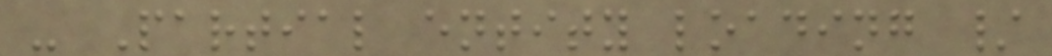- Partial entity loading /
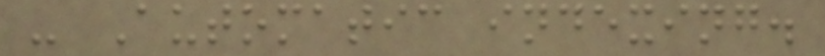- Automatic indexing.
